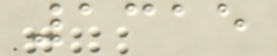1315
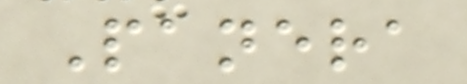Panera
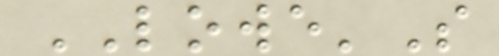LOWE'S
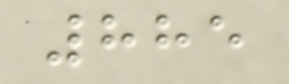885
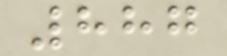887
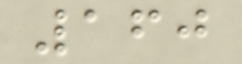160
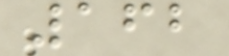162
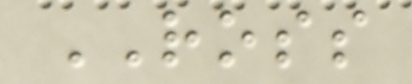ROSS
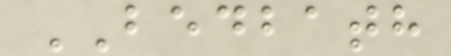BEDBATH
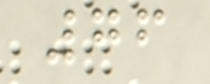76
